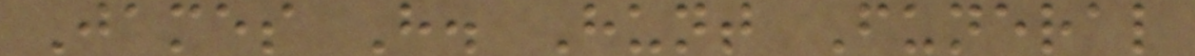James H. Hunt Funeral
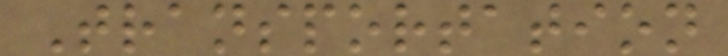Transportation
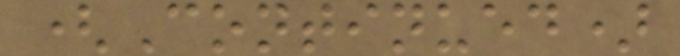(Continued)
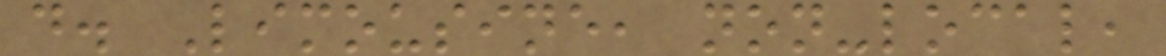d. Limousine, non-local,
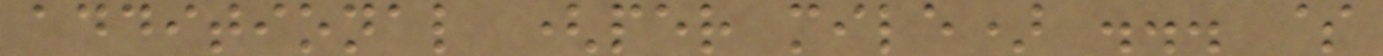additional (per mile) ... $
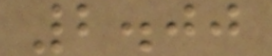2.00
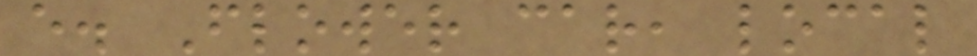e. Flower car, local
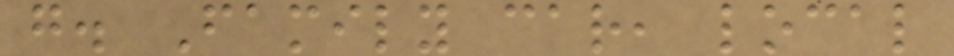g. Family car, local
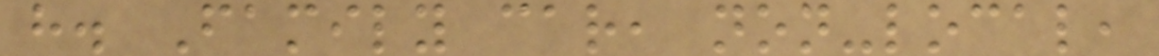h. Family car, non-local,
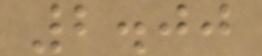2.00
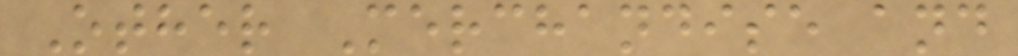Other Merchandise and
